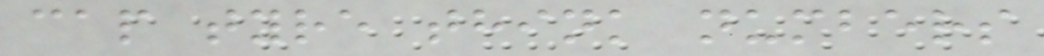cap tyre think numbers
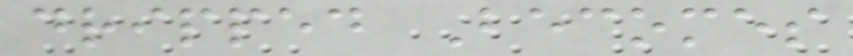dripped Becomes
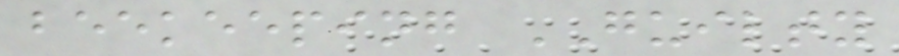beekeeping GUILTY
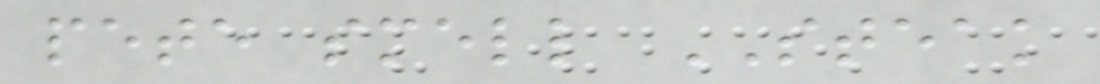pete smell STEAK
